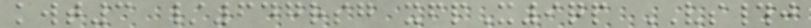kwt3 /647rsg xfpX9qp VS#j
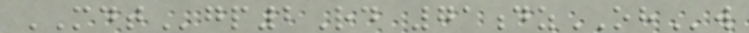MDTgp2Rd 71dzOHw
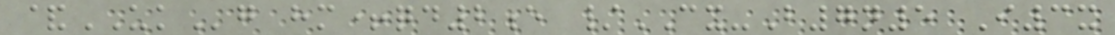&UKg hm+qd2e /CX-B7n5 I3x
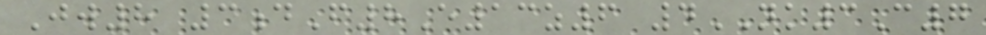Jw8 3dF8E13z6 4NK3C7
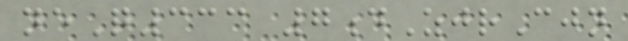neQ333 7dZjrCjn
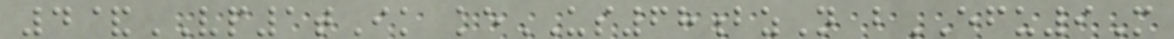4&VP1tIk keUS68bzN bEFU9M
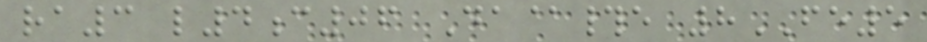ra3 l4c06 Da@#e 8FE5
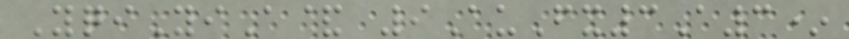YqiYiA& 9AuFx3A3*
